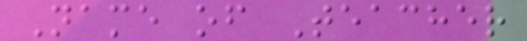Name of Teacher
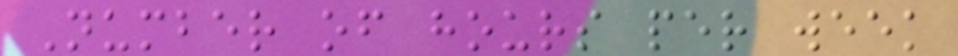Number of hours per week
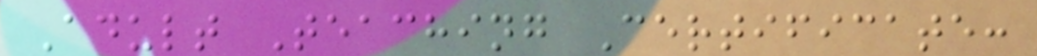Adult Teaching Certificate:
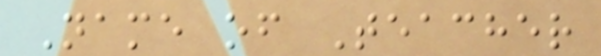Name of Teacher
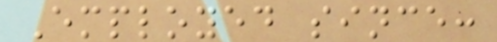Employed since:
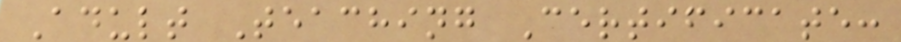Adult Teaching Certificate:
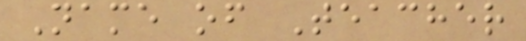Name of Teacher
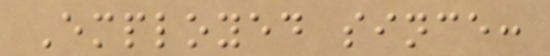Employed since:
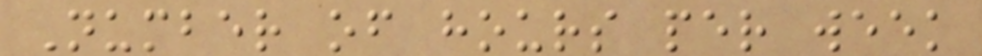Number of hours per week
